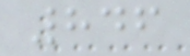846
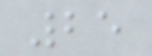25
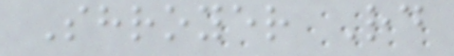Shroyer Rd
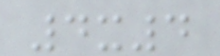4x4
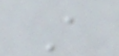A
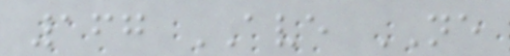167 AVE NE
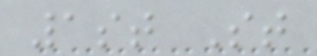1st St
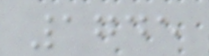1745
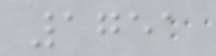1751
